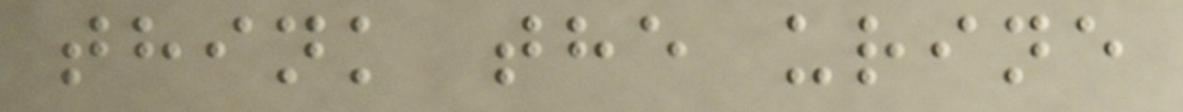think the urine
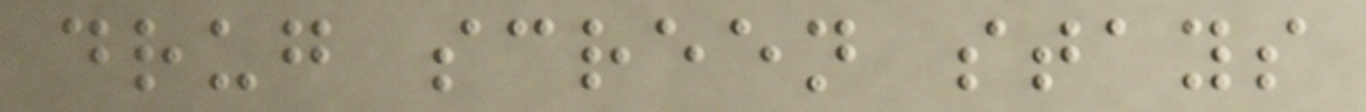drug screen stays
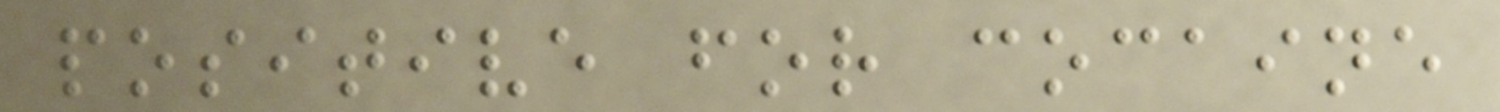positive for cocaine
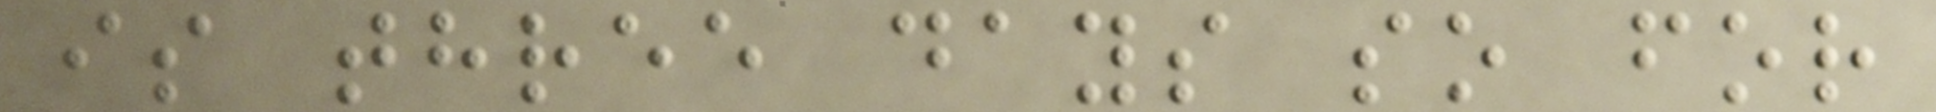is three days so for
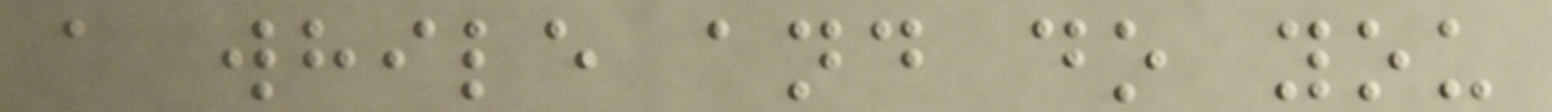a while and do you
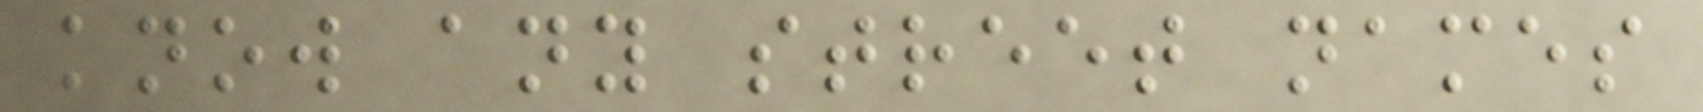know any street names
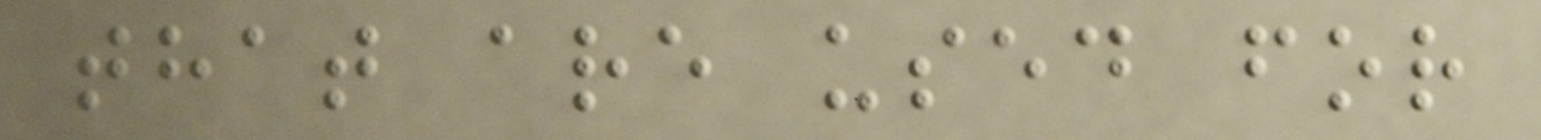that are used for
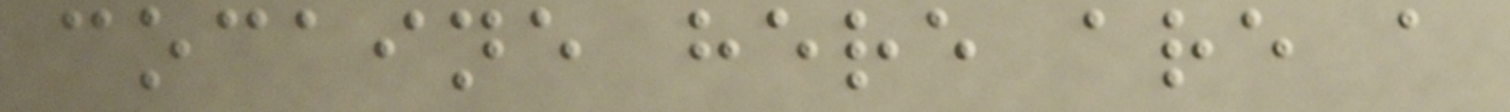cocaine here are a
